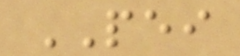PEI
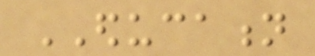EDUCATION
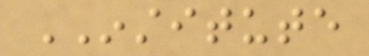INSTITUTE
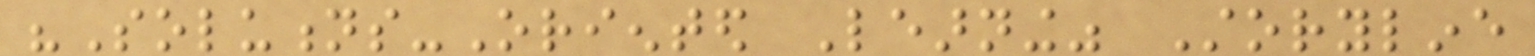"Solutions-Oriented Learning" Storyline
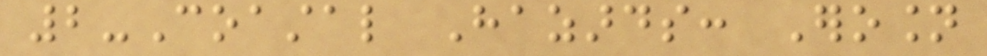2-Coastal Hazards: Erosion
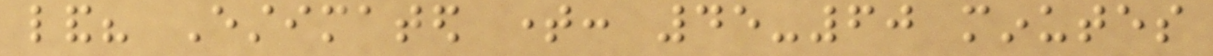land? Estimated time: 45-60 minutes
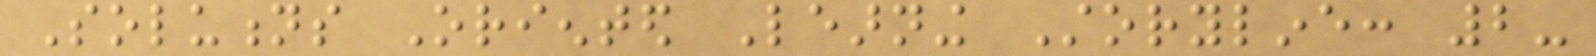Solutions Oriented Learning Storyline: 2-
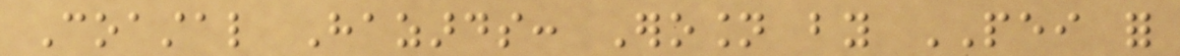Coastal Hazards: Erosion by PEI for
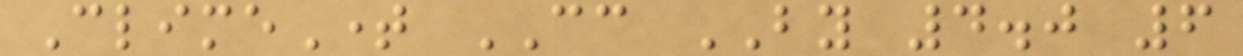ClimeTime CC BY 4.0 6
